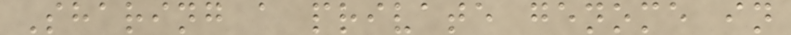Sharing a private genome in
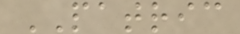PATRIC
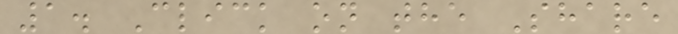1. Click on the Share
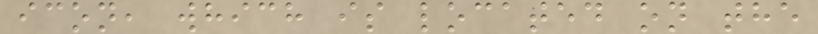icon, which is located on the
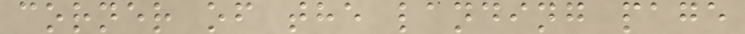corner of the landing page
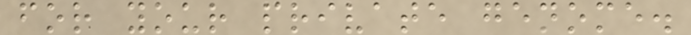for your private genome.
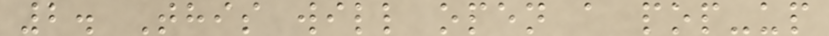2. This will open a pop-up
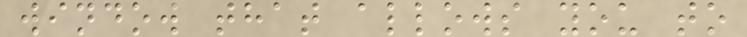window that allows you to
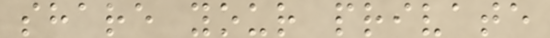share your private
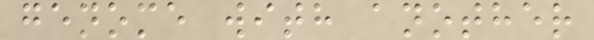genome with another
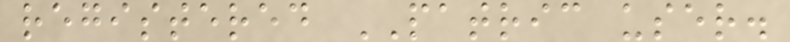registered PATRIC user.
